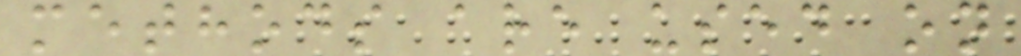methods are used on
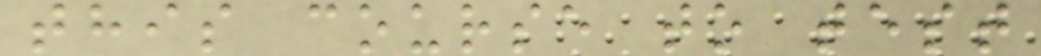this course to test
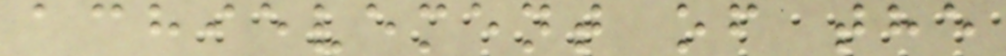achievement of the
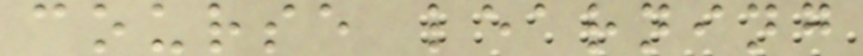course learning
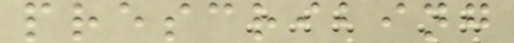prescribing
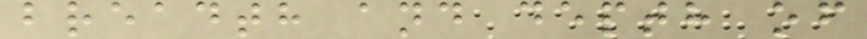breadth and depth of
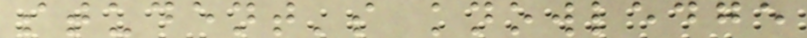student's knowledge
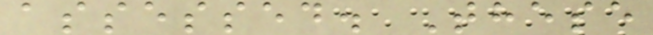assessed. These
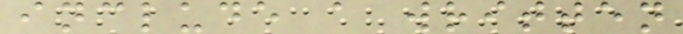include a written
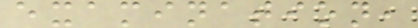examination,
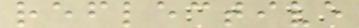reflective
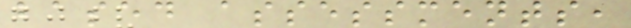based assessments,
